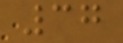37
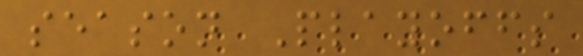season Playoffs
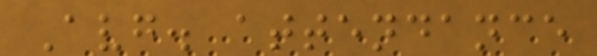Avg. attendance
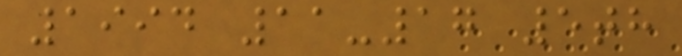1994 11-17 5th
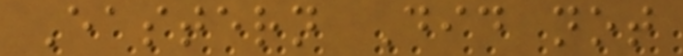Eastern Did not
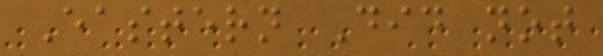Eastern Did not
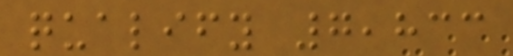qualify 7,833
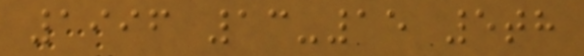1996 13-15 5th
